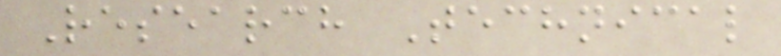Research Technical
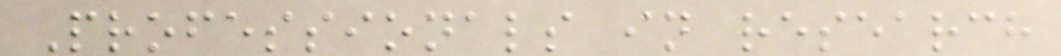Professionals in research
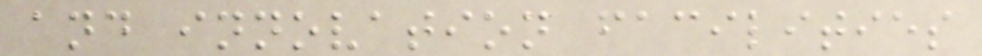and innovation facilities
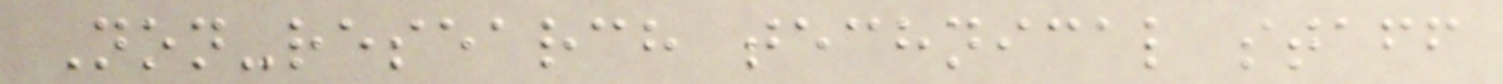Non-research technical staff
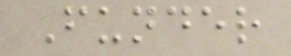Funder
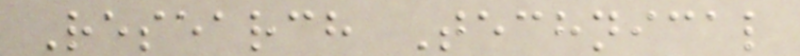Research Technical
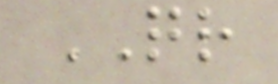QR
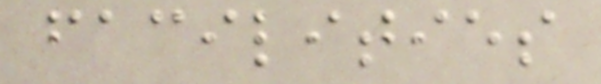facilities
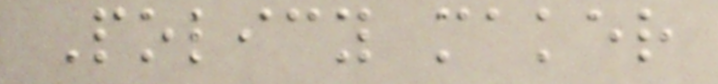Policy maker
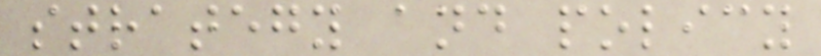strategy and policy
